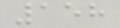158
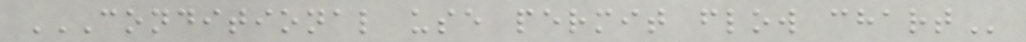CONDITIONAL USE PERMIT FLOW CHART
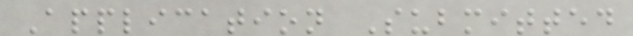Application Submitted
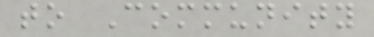to Community
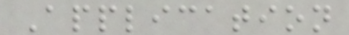Application
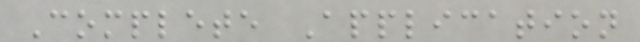Complete Application
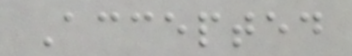Accepted
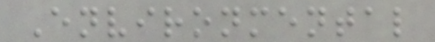Environmental
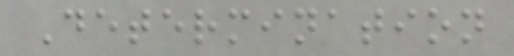Determination
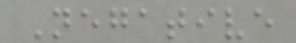Negative
